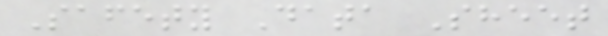Safety Data Sheet
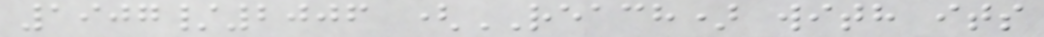1907/2006 (REACH) with its
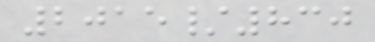2015/830
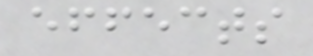effects
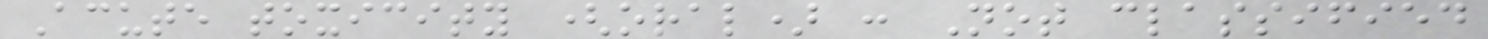Acute toxicity (oral) : Not classified
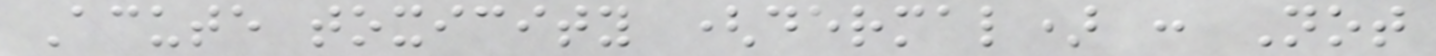Acute toxicity (dermal) : Not
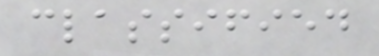classified
